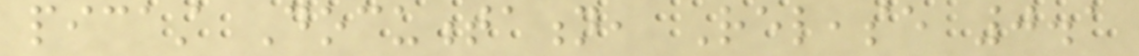picast Documentation, Release 0.1
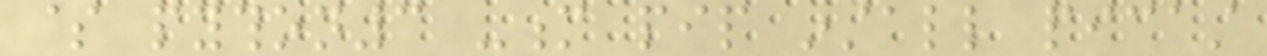$ python3 -m pip install picast
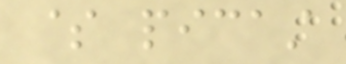$ picast
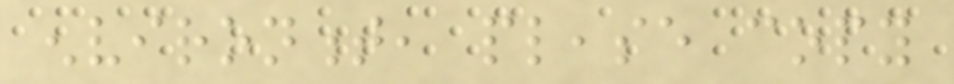environment, please copy
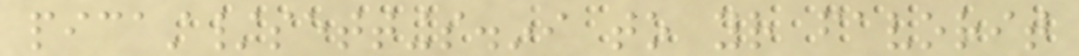picast/settings.ini to your favorit
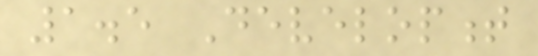1.5 Development
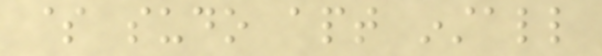$ sudo apt install
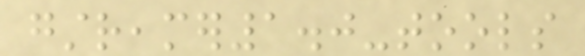gstreamer1.0-tools
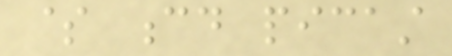$ cd picast
